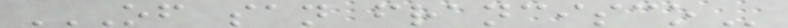OF SAN FRANCISCO
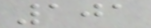101
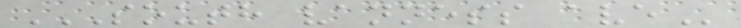SOUTH VANNESS AVE
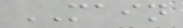MAIN
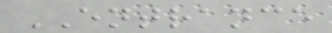ENTRANCE
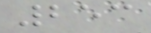253
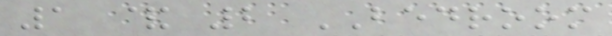1 & 2 BEDROOM
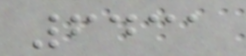6431
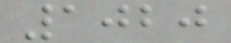1020
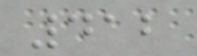412
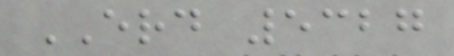ERD 5327
